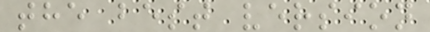the best version
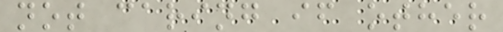not caring if other
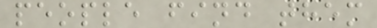people find them
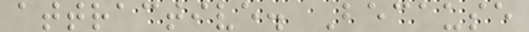attractive. Because
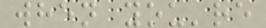when you're
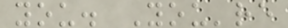you. You're
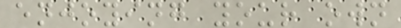enjoying your own
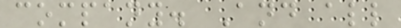company. And all
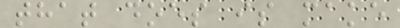that does is make
